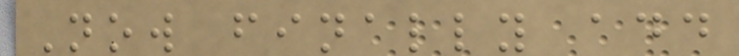Now finally add
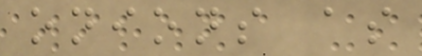onions as
